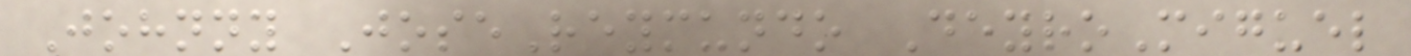Johnny JoseReymundo DeyroMiguel
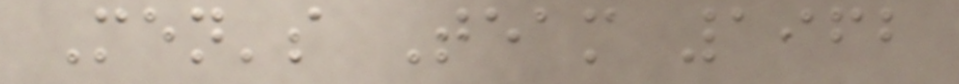Men's Team 1962
